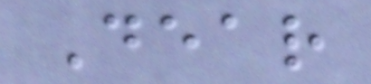Dear
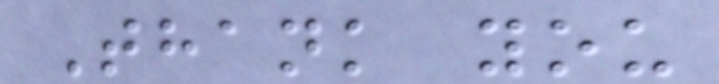Thank you
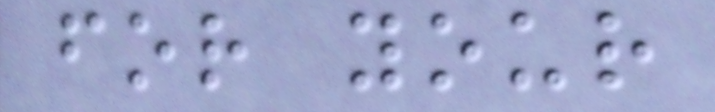for your
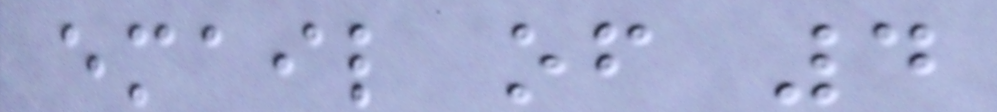email of 4
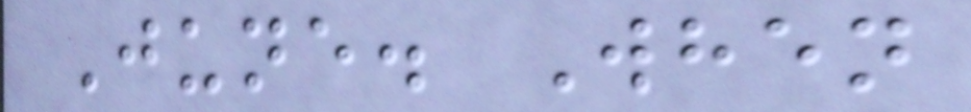June. When
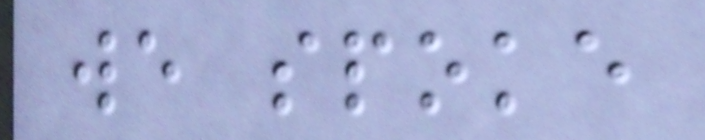we spoke
